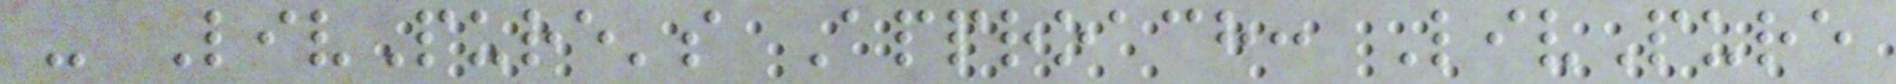- LivPure's Approach: LivPure
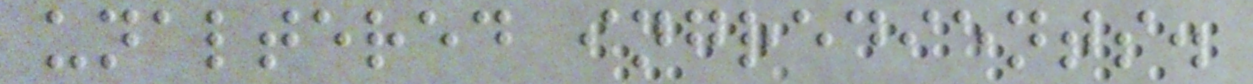unaltered ingredients.
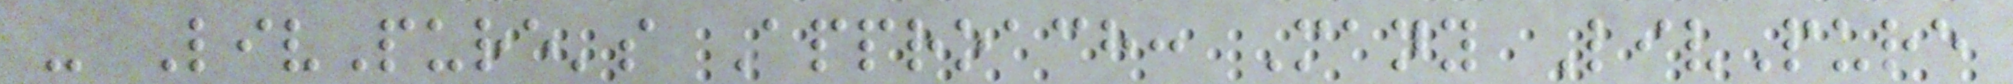- LivPure's Approach: Many LivPure
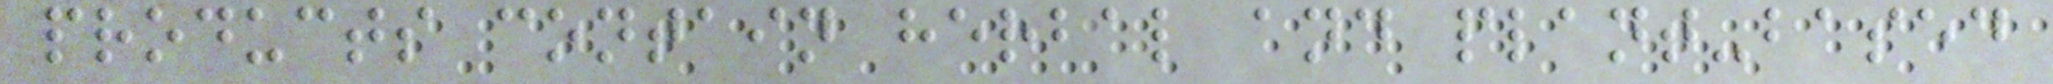products contain herbal and plant-based
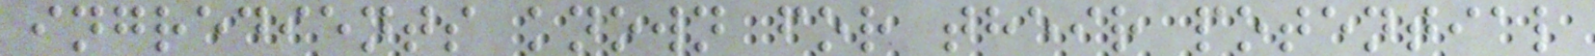ingredients known for their potential
